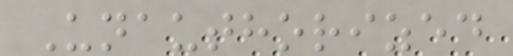Unauthorized
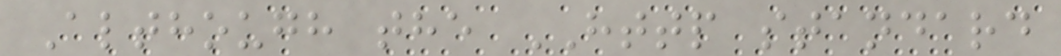Although the HTTP standard
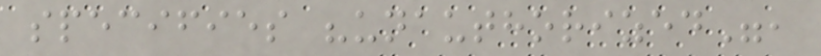specifies "unauthorized",
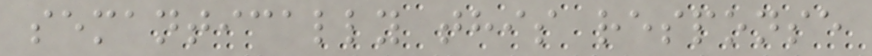semantically this response
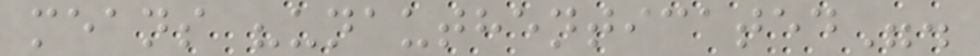means "unauthenticated".
